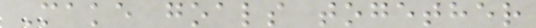Make goals together
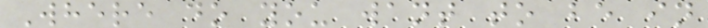Where do you want to be in
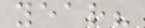year?
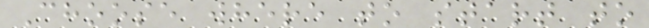Choose where to start to
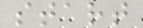start
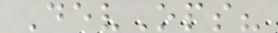DevOps?
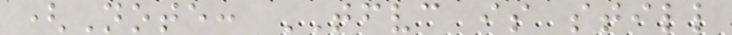(Note: TFVC is still
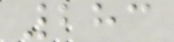283
